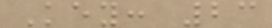Key: 23
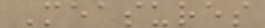Measures
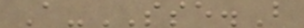A-SSE.B
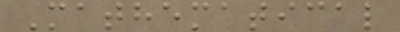Mathematical
